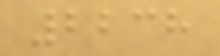2238
